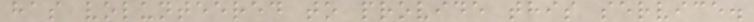has volunteered to provide this service.
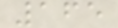165
